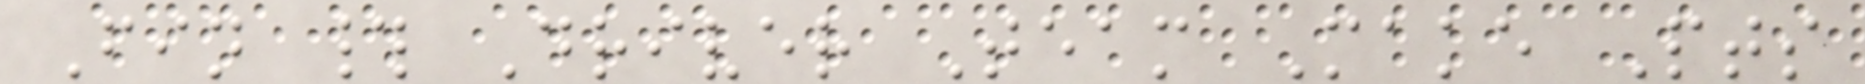Fin # Driver Team Make Pts
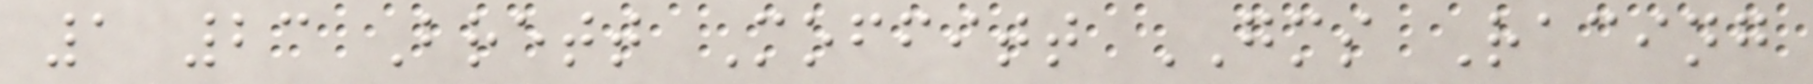1 23 Brett Moffitt GMS Racing
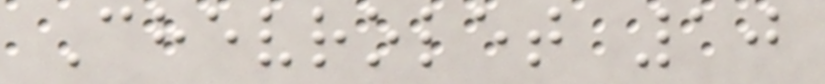Chevrolet 10
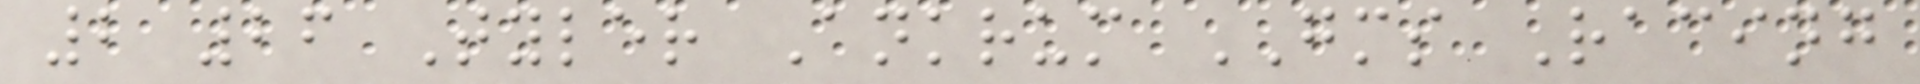2 26 Tyler Ankrum GMS Racing
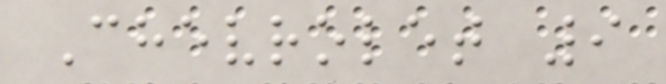Chevrolet 9
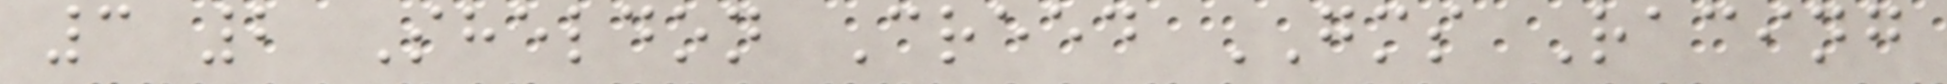3 2 Sheldon Creed GMS Racing
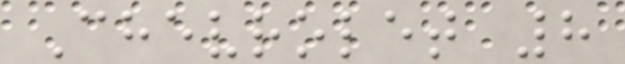Chevrolet 8
